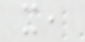x,
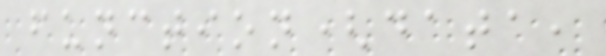function(data,
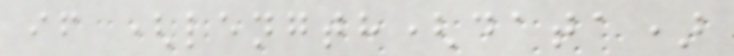if (length(data)
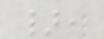},
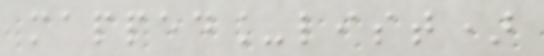mapped_list)
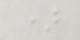)
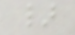}
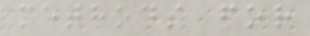methods for
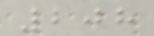208
